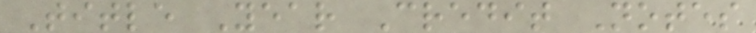Title Year Credit Notes
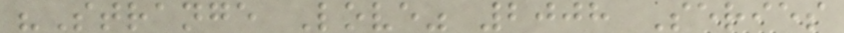"Strange Love" 2008 Series
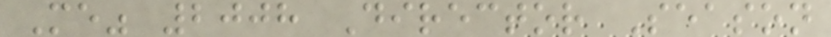Me" 2008 Director Season
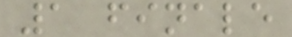1 finale
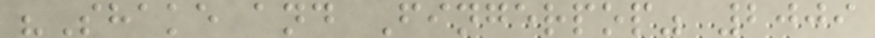"Shake and Fingerpop" 2009
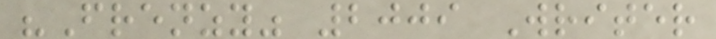"Frenzy" 2009 Writer
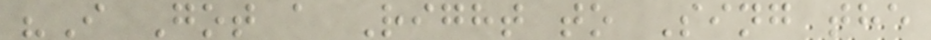"I Got a Right to Sing the
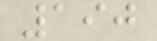190
